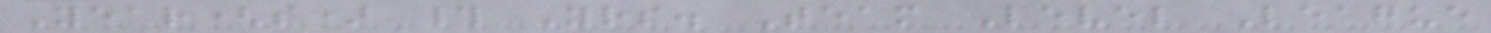Year(s) # Yrs. Team Level League
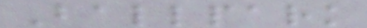Ballpark
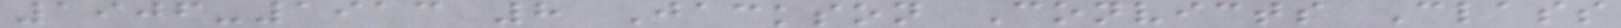1906-1913 8 Jackson Convicts Class
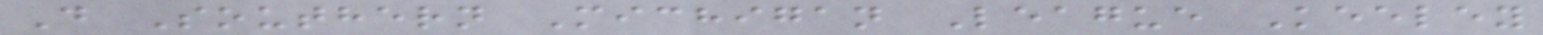D Southern Michigan League Keeley
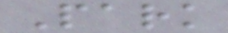Park
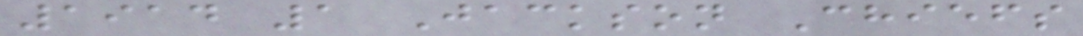1914 1 Jackson Chiefs
